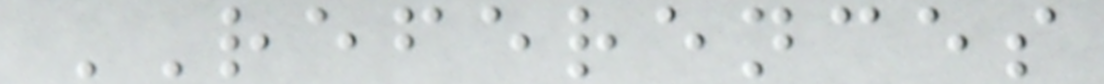REFERENCES
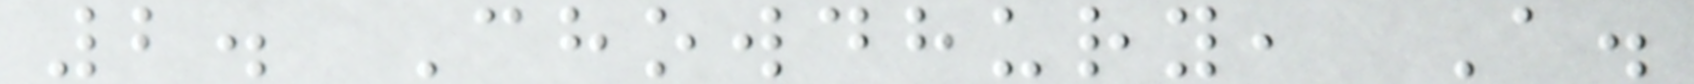2. Chowdhury, A.
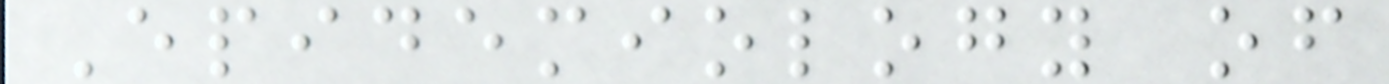Epidemiology of
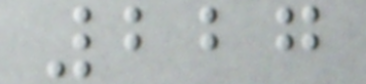227
